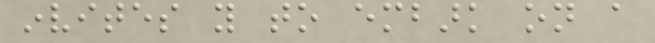invites you to embark on a
